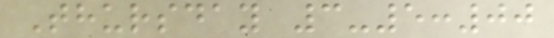Thursday 3-5:00
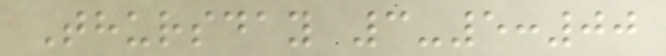Thursday 3-5:00
